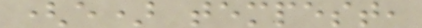(e) tempest,
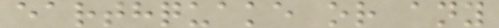earthquake or any
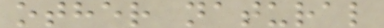other natural
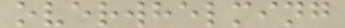overwhelming
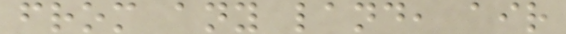from any land, air
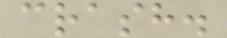crash.
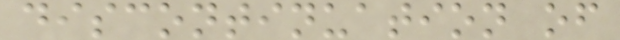discontinuation of
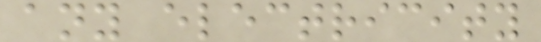any electricity
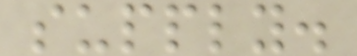supply.
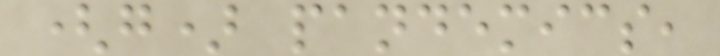(g) pandemics,
